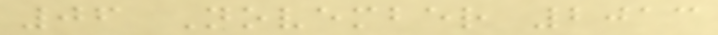06 November 2013
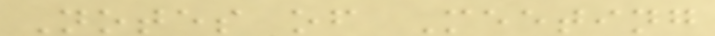Notes of Meeting
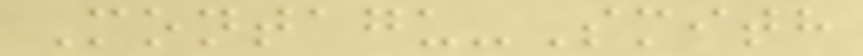Montagu-Smith
